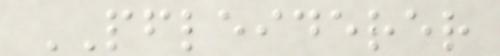PFLEIDERER
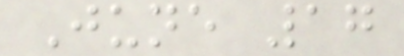June 17
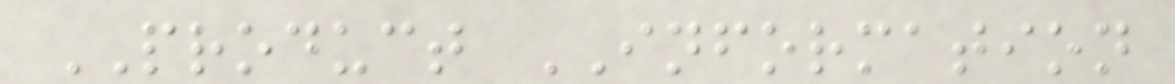PRODUCT INFORMATION
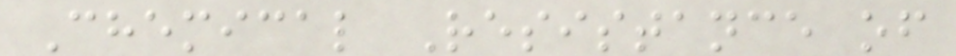Chemical Resistance of
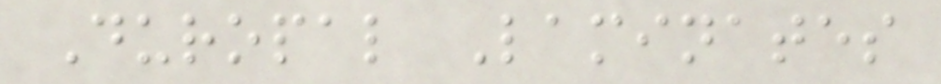Duropal Laminates
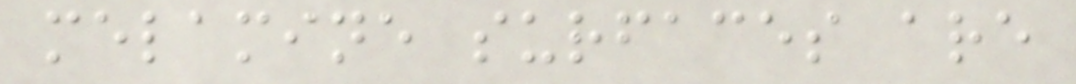melamine surfaces are
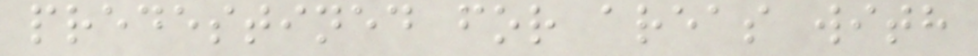predestined for areas with
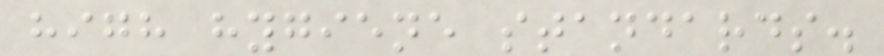high hygiene standards.
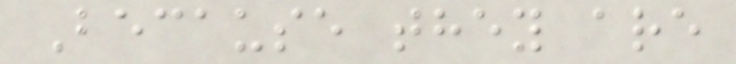Because they are
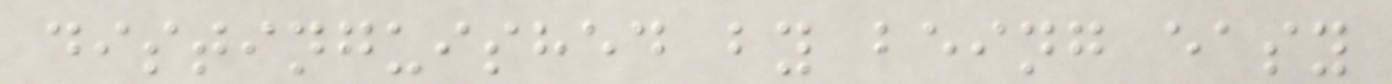distinguished by being easy
